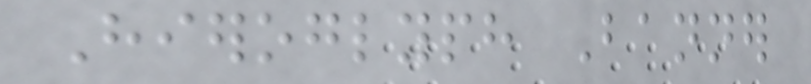Hieroglyph Banner
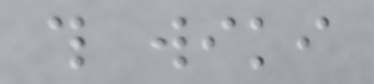this wiki
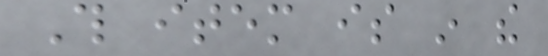This item is in the
